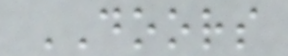DOORS
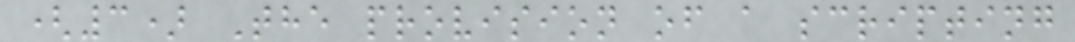(3) The provision of a scripting
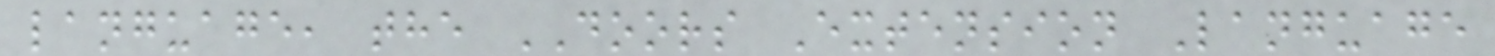language, the DOORS Extension Language
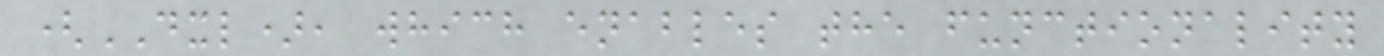(DXL), which enables the functionality
